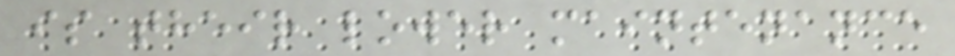is their lower maintenance
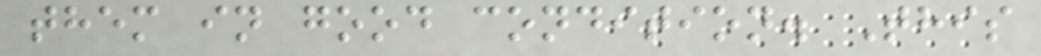them in good condition. This
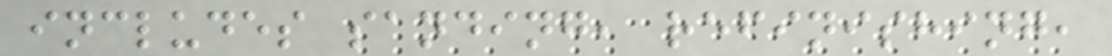includes sanding, refinishing,
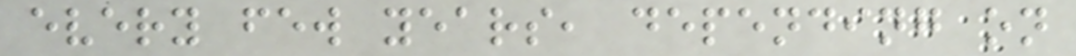every few years, depending on
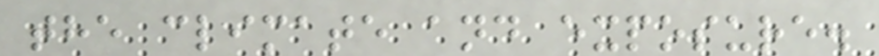the climate and exposure.
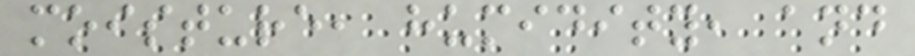moisture, humidity, and
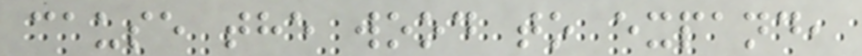cause the wood to expand,
